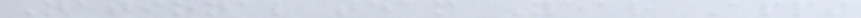National team Year Apps
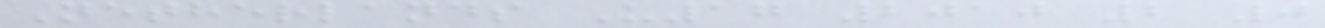Netherlands U17 2010 2 0
